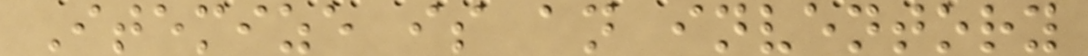Itemize is an inventory
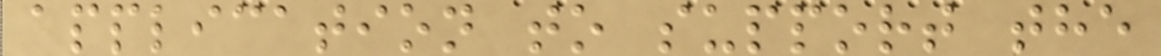application to support the
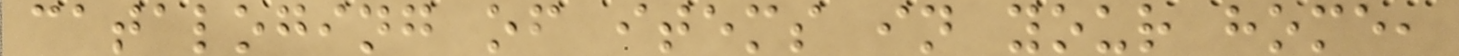cataloging of items in your home,
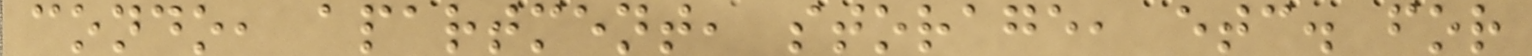condo, apartment, storage, etc. for
